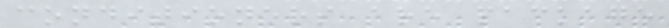conditioners are package
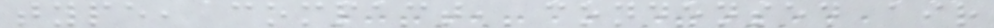type, compact, condensed air
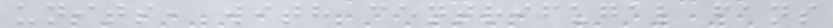units, with centrifugal fans
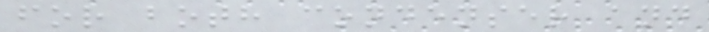for both condenser and
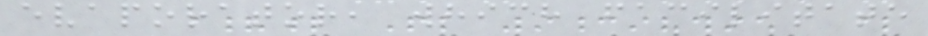evaporator, which facilitate
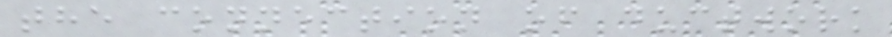the connection of ductwork
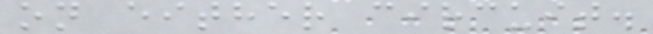on either circuit.
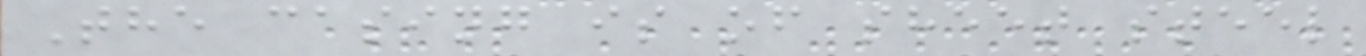The casing is of sheet steel
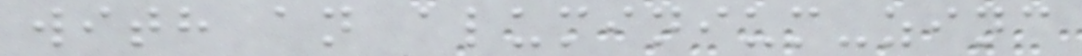with an aluminium-zinc
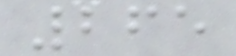265
